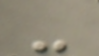-
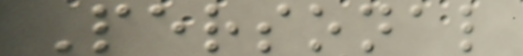Personal
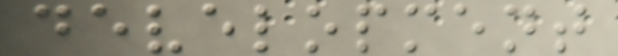development
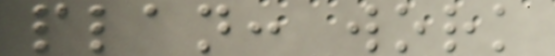plan: work
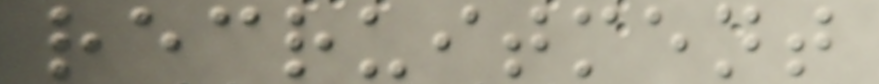recruitment
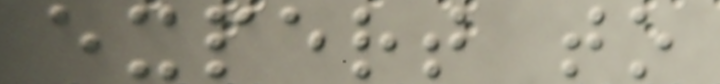expert to
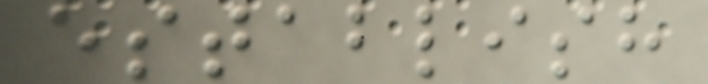establish
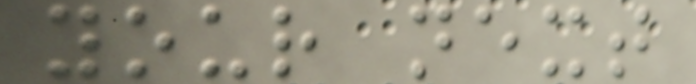your next
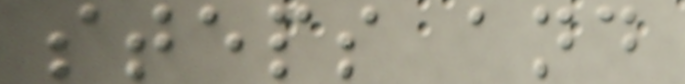steps and
